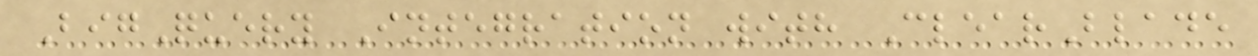BigQuery Integration with ClearBlade
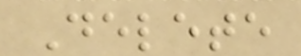Delete
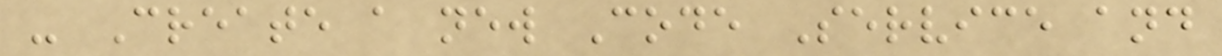- Create a new Code Service and
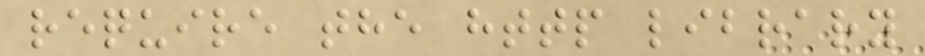require the http library
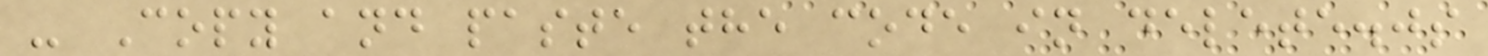- Copy and paste the code in delete.js
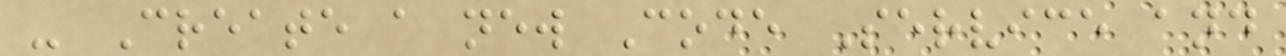- Create a new Code Service and
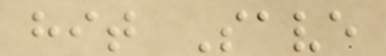hit Save
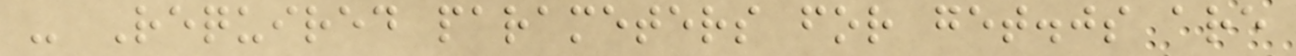- Required parameters for get.js are
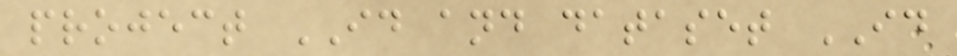project ID and dataset ID
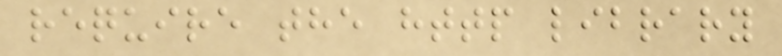require the http library
